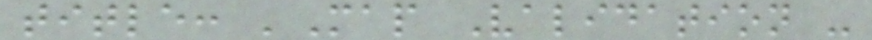title: 'Map Validation -
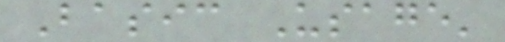Basic Usage'
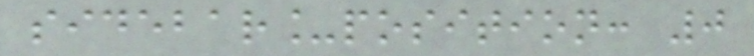sidebar_position: 0
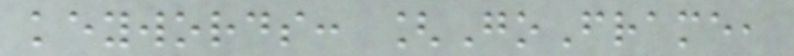keywords: [GoFrame,
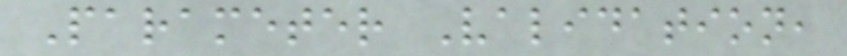Parameter Validation,
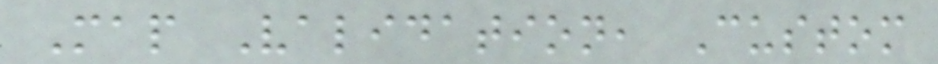Map Validation, Custom
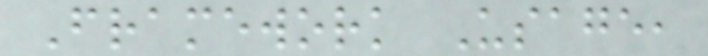Framework Usage,
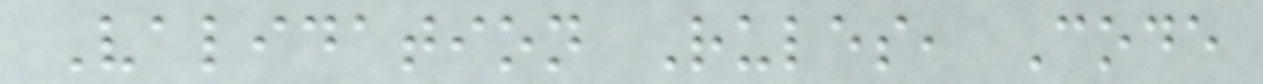Validation Rules, Code
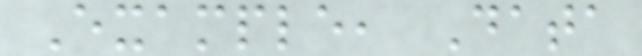Example, Data
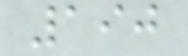190
